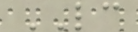LC
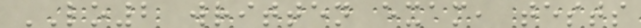LO2 written exam, tests
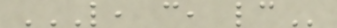L, C, LC
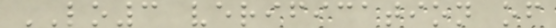LO3 verification of
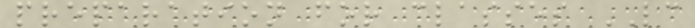preparation for classes LC
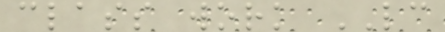class work LC
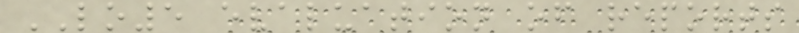LO5 evaluation of reports
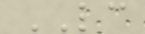LC
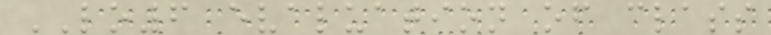LO6 evaluation of class
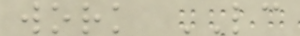work LC
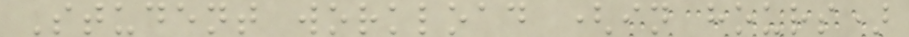Student workload (in hours)
